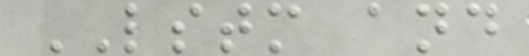LSTM and
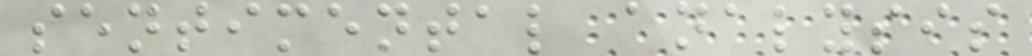sentimental analysis
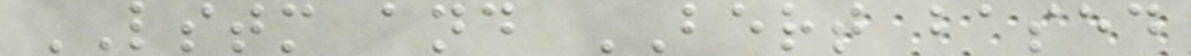LSTM and BERT based
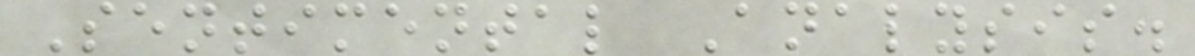Sentimental Analysis.
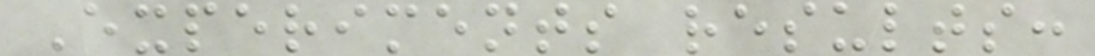Experiments results:
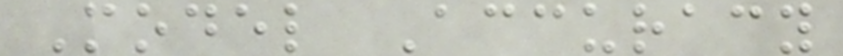Model Accuracy
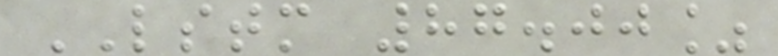LSTM 87.00%
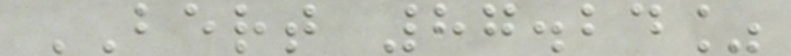BERT 87.24%
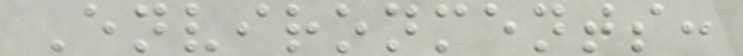Environments:
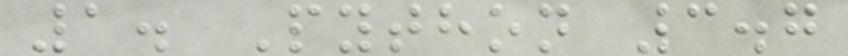1. Python 3.7
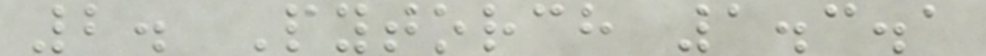2. Pytorch 1.3.1
